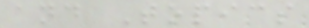and Topics
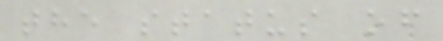the status of
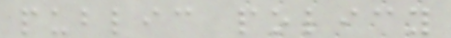public policy
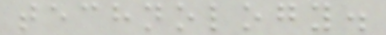technology.
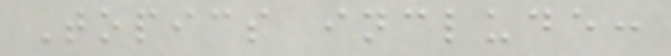Topics include:
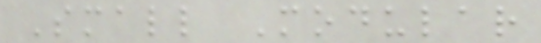Small Modular
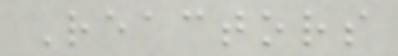Reactors
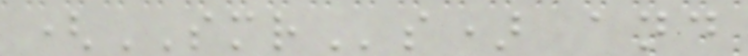(SMRs) and
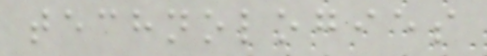technologies
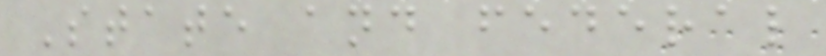State and federal
